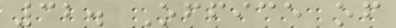32. Office of
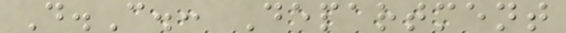D.C.: Department
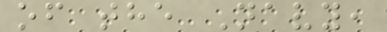of the Navy,
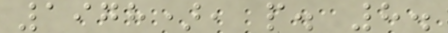1978), p. 8.
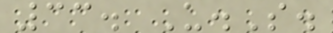33. U.S.
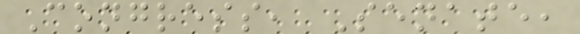Congress, Senate,
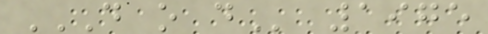D O D 1975
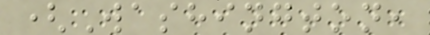(Washington,
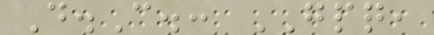D.C.: GPQ,
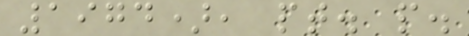1974), pt. p.
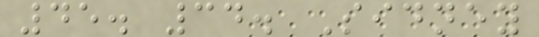45. 34. Sidney
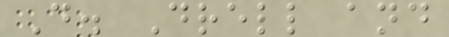D. Drell and
